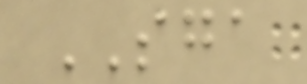SGA
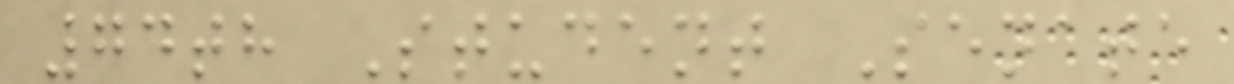74th Student Senate
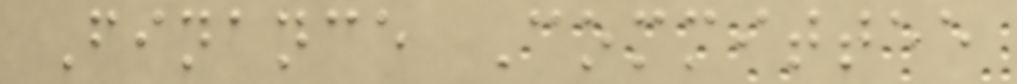Finance Committee
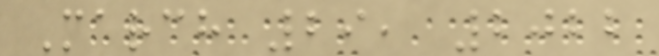March 29, 2022
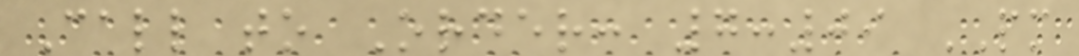Call to Order: 7:09 PM
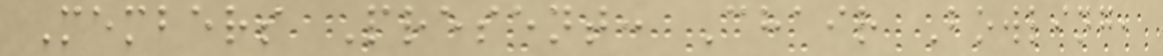Members Present: Chair Bowling,
